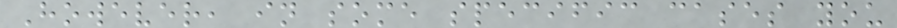However, in some specific cases you
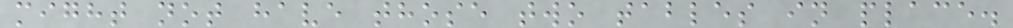might not have those two tables in place.
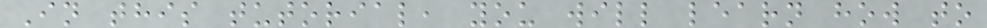In this tutorial, you will learn how to
